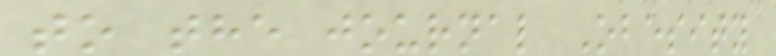to the journal Obesity
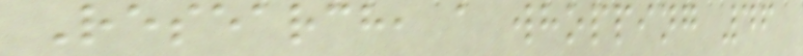Research, a whopping 46
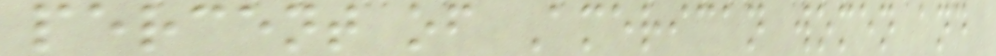percent of American women and
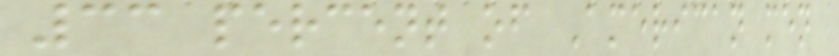33 percent of American men
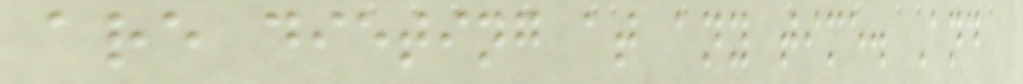are dieting at any time. And
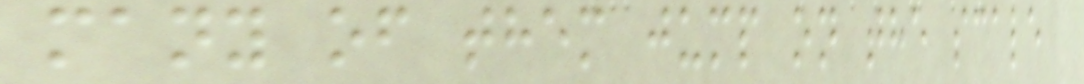many of them jump on the scale
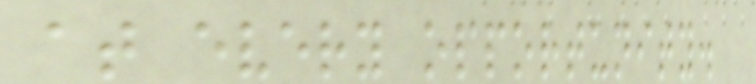at every opportunity.
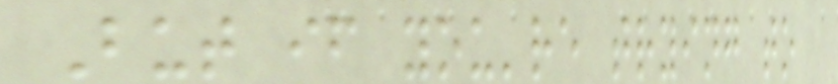But if you're trying to
